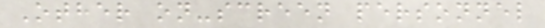Other on-screen personnel
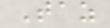Taz
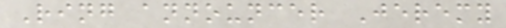Ring announcer Jeremy
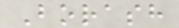Borash
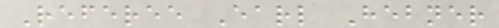Referee Earl Hebner
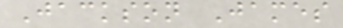Jackson James
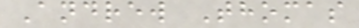Andrew Thomas
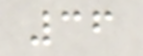36
